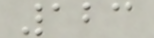123
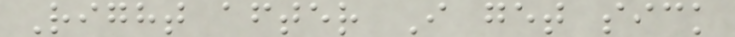Right after I get sick
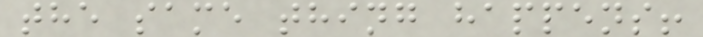the same thing happens!
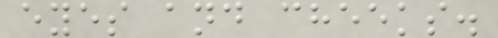eyes and cheeks.
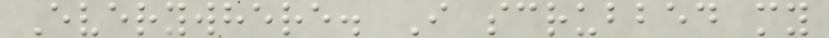Everywhere. I scrubbed my
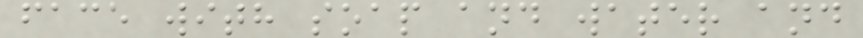face with soap and water and
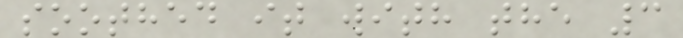soothed it with the 3
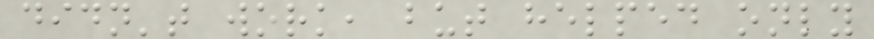didn't work, but helped only
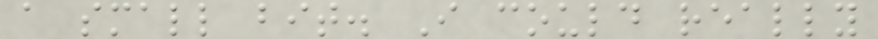a small bit. I could really
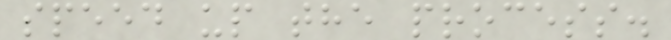speed up the process.
